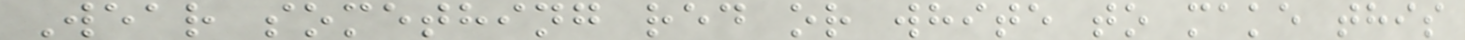Wear something red or white to make this
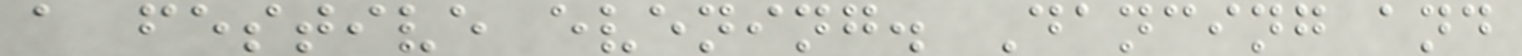a festive evening. Dancing and
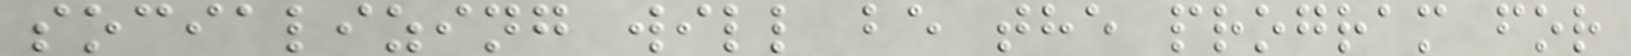socializing will be the program for
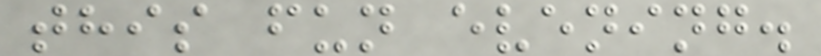this fun evening.
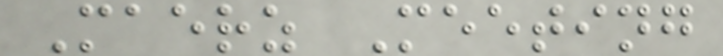Maerz Meeting
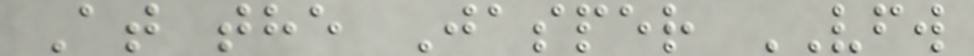At the Jasper VFW
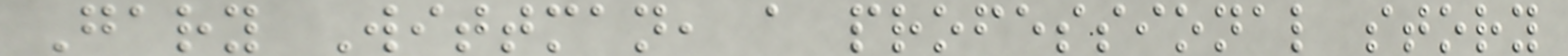Gary Wittman, a professional story
